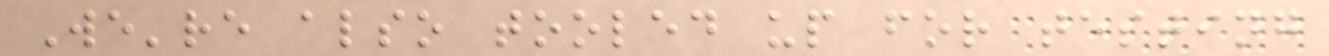We're also tooled up for testing
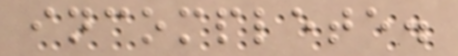incomplete.
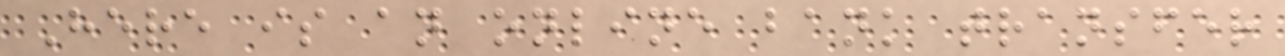Here is an online bank transfer
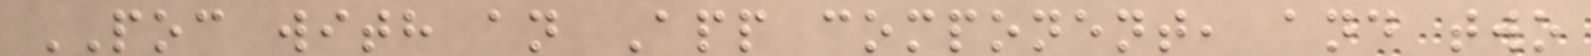POC with an App component, and two
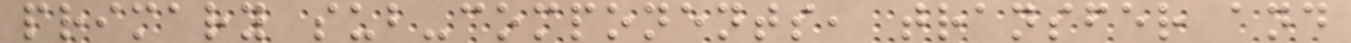primary sub-components, transfer and
